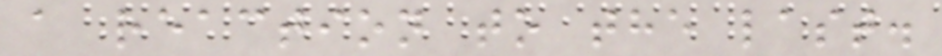a reaction to the last.
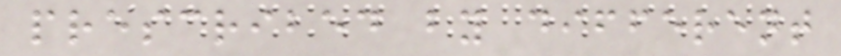prescribed by different
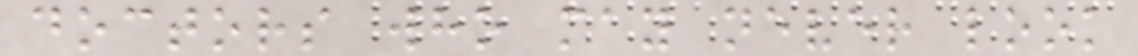doctors who may never look
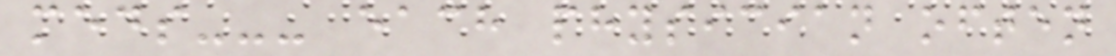meds--- each physician often
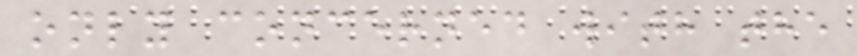only concerned with the
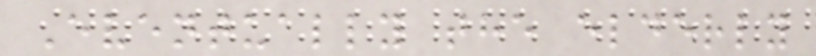Eventually the elderly
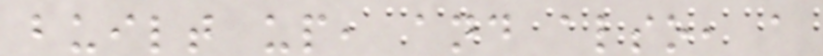built up, and also, a
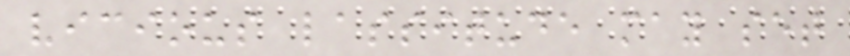vicious lassitude may set
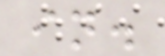in.
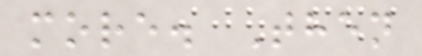more. Then
